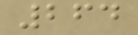264
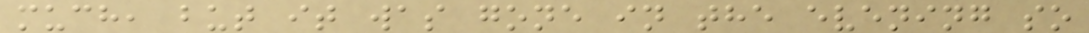much, but it was gone in the evening so
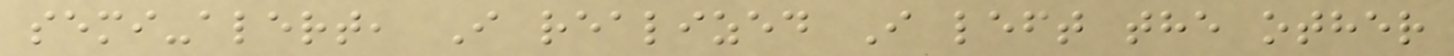semi-alert, I realized I left the other
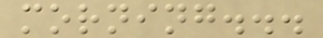morning...
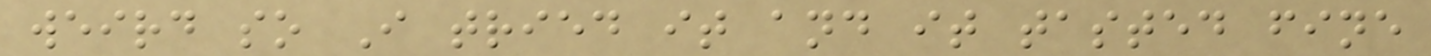weird so I tried it and it tasted fine
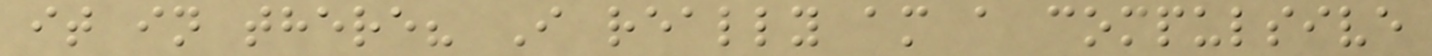it in there? I really am a compulsive
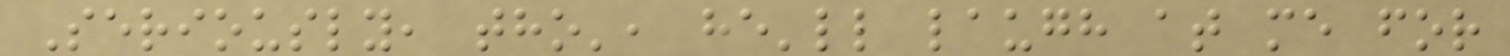Seriously, tho', he'll laugh at me for
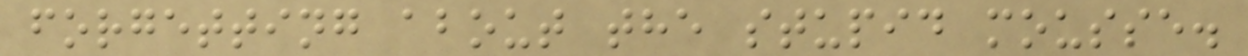forgetting about the stupid mousse.
